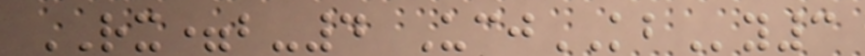RX=b-4 UcjKBy3
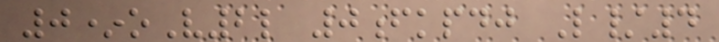0*oV2l 0fkpdj L/4
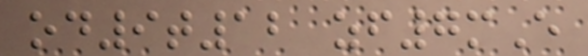od9t12 zf7mE
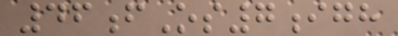46fOs7igh
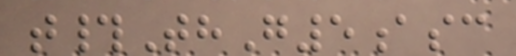t#ThG5asc
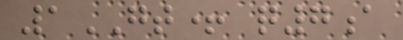1GT+ q7a
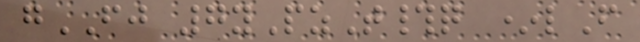gFJ 7yPzT#q *lF
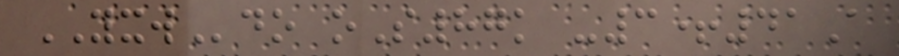YXWdo oS87k -3+41A
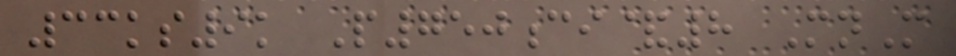33ks9k P750ci&8 MnM
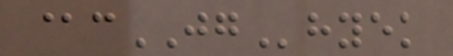@cJGhyek
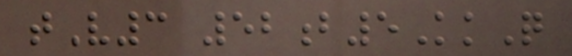tV3 52b5KkQ
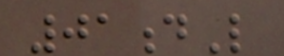01dL
